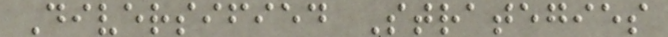Diversified Strategies
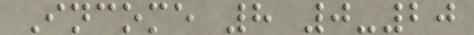Income 8 0-20
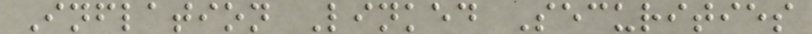Inflation Linked Securities
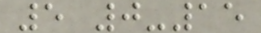5 0-15
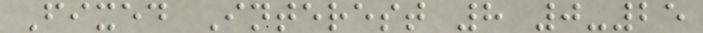Fixed Interest 8 0-25
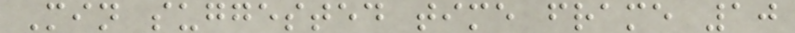Min suggested time frame 10
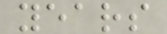years
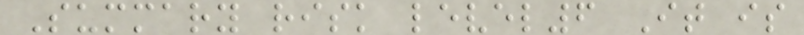Summary risk level6 It is
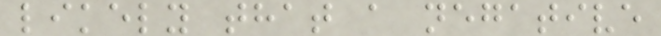likely that a negative
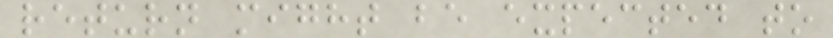return might be expected to
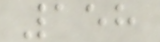158
